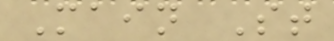Main St
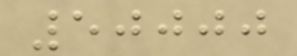50000
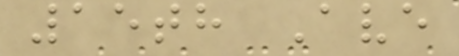15th Ave
